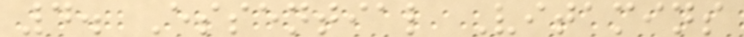4. Essential Vitamins
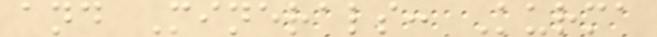and Minerals: Kurma
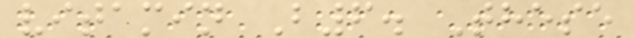vitamin B6. These
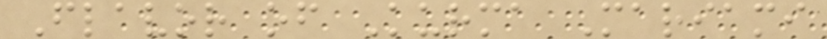Flavor of Kurma Mariami
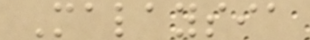Malaysia
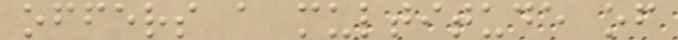offers a multitude of
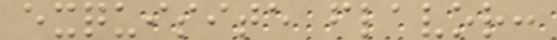exquisite flavor:
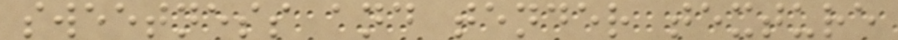sweetness and tender texture
